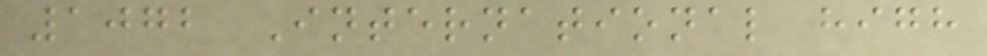1072 International high
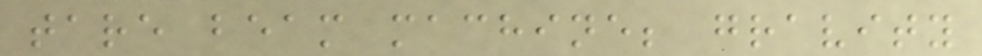tare beam machine; gravity
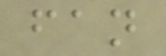fan
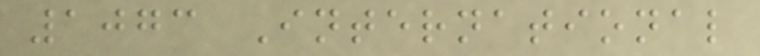1073 International
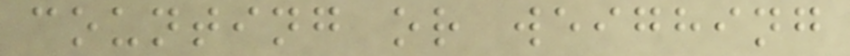counting or weighing
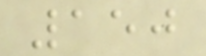150
